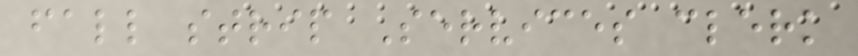fall strip Services clerk
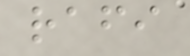rafi
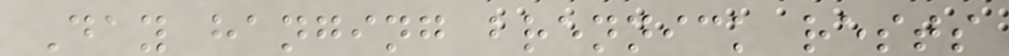Day hanging brennick rests
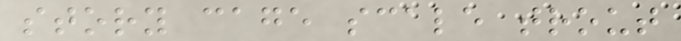story cage scale trout
